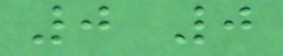0 0
